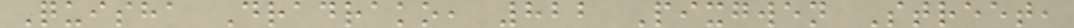Quisha Dradrako, 822 Pixgwen Street,
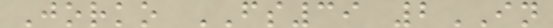Jorko FS39 2IN
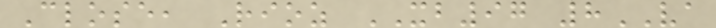Close, Rioz XB97 8VA
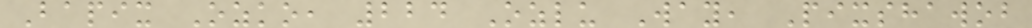Bapix Ozko, 224 Ozlu Way, Pixshawob
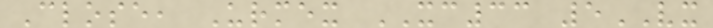Close, Urmex XC33 5VX
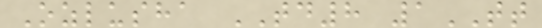Ozlusha TD8 1TT
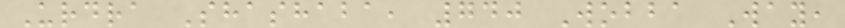Urdra Shashaba, 740 Wobba Way,
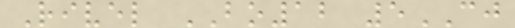Rivel BO12 5CJ
